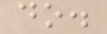do.
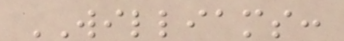WILLIAMS:
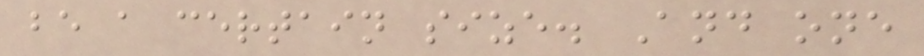be a certain size. And one
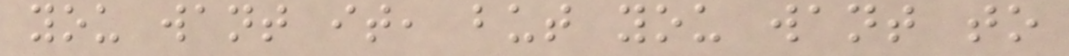you want it, but you want to
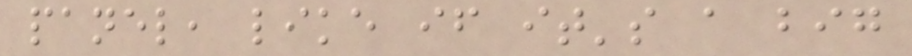panel, like if it's a big
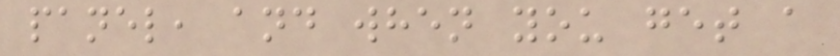panel, and when you get a
